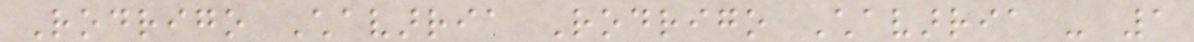Rodrigo Chavarria Rodrigo Chavarria - 1
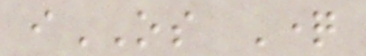iOS Question
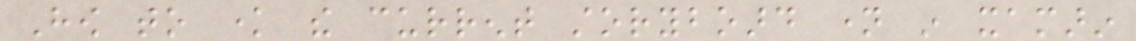How to know the current storyboard name in xamarin
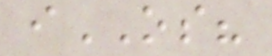iOS?
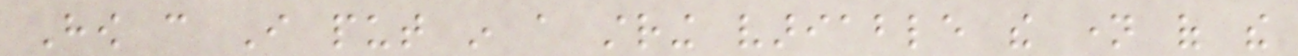How can I put in a string variable the name of the
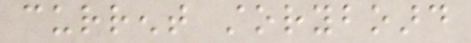current storyboard
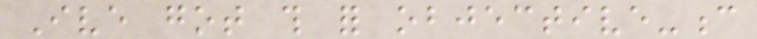Ive got this for objective-c
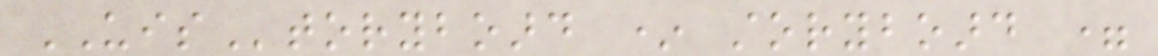UIStoryboard * storyboard =
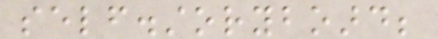self.storyboard;
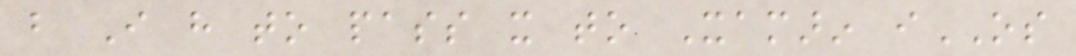but I have to pass it to Xamarin iOS
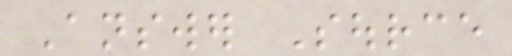Answer Source
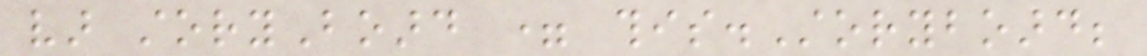var storyBoard = this.Storyboard;
